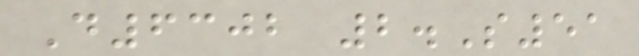D6302 2.S51
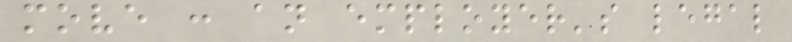move : an employer's legal
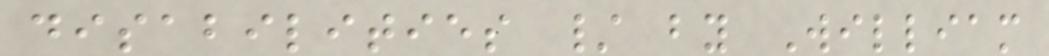disabilities / by William
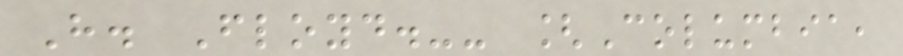H. Floyd.-- [Columbia,
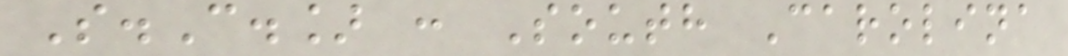S.C.] : South Carolina
